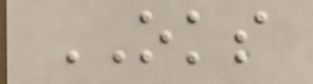OKS
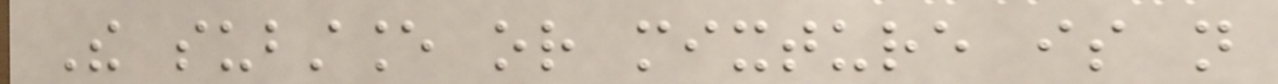The substance or mixture is not
